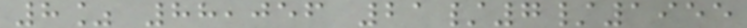8% 88,056 21/7/1955
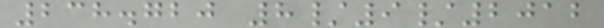238.720 8/9/2012
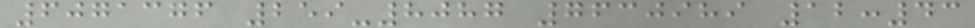6071376 259-8087 7630989 12:43
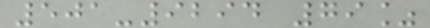501-9294 79%
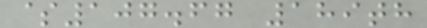$107.67 189th
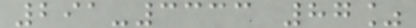291-3333 87%
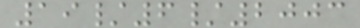19/6/2003
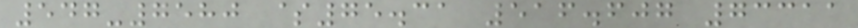547-7580 $75.31 516.607 73311
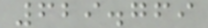629.769
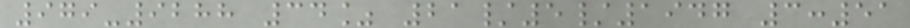979-9288 34% 21/5/1947 3:51
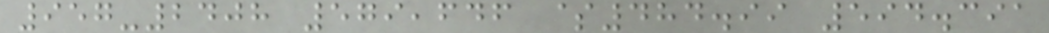957-2408 579,646 $484.99 594.391
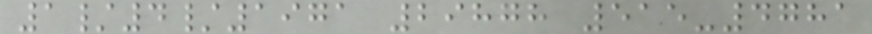1/4/1971 29878 515-4781
